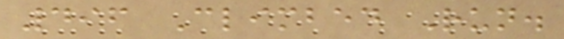496 Climbed Run.
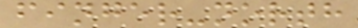finger-north
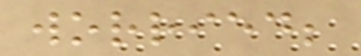worried;
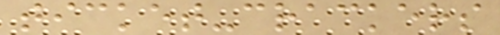ticket-crackers
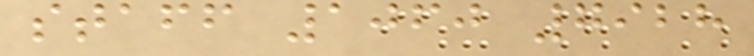staff 1060 7928
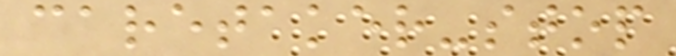caretaker-stop
